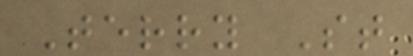Terry St
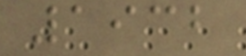1932
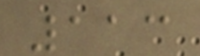113
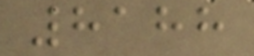8188
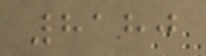8180
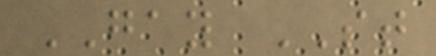GAY ST
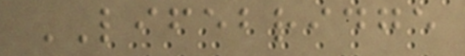LIFEBRIDGE
